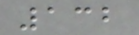132
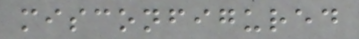misconfigured
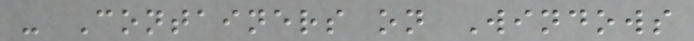- Containers on Windows
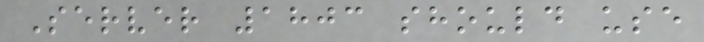Server 1803 should use
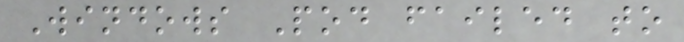Windows Pod failed to
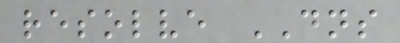resolve DNS
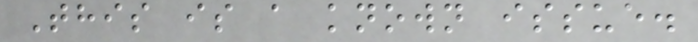This is a known issue.
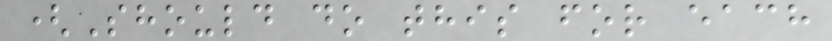(Should do this for each
